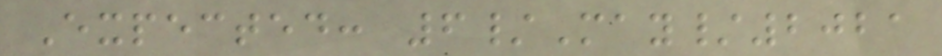Expected: 6/May/2021
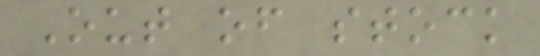Out of stock
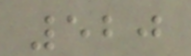520
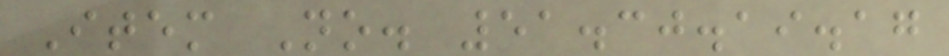Item No. 51.30.19.17
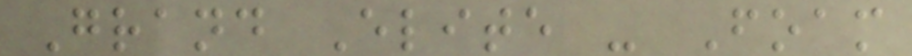Grand Elite - Foam
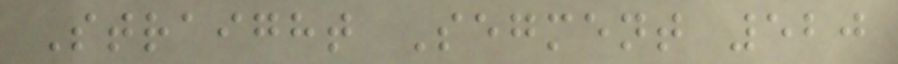Straight Segment 520
